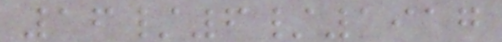16/6/1917
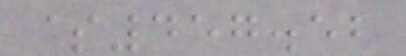$457.52
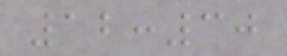12:30
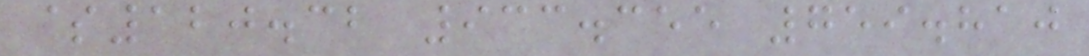$120.32 933.355 759.810
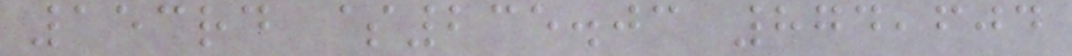153rd $235.03 874,604
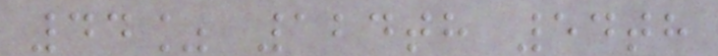44% 124th 54th
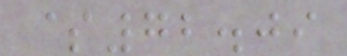$72.09
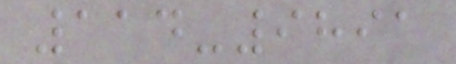114-9891
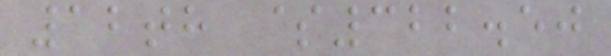12th $322.50
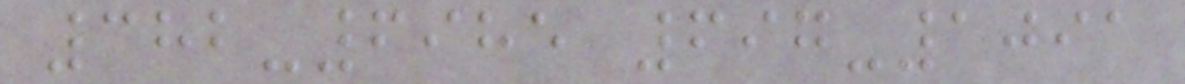382-6985 697-1091
